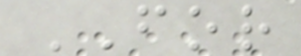FOR
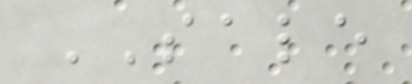SALE
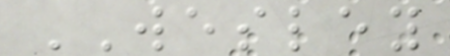WESLEY
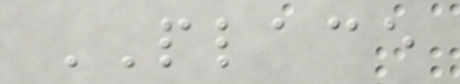PLACE
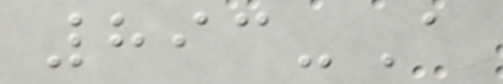893-A
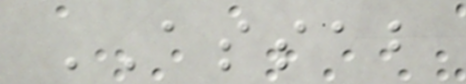ASSAB
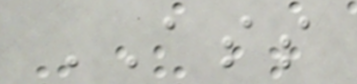ASS
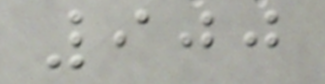900
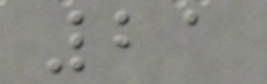21
